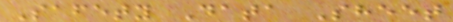Safety Data Sheet
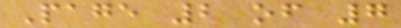Page 2 of 7
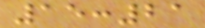15:21
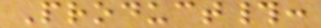Product#:
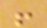!
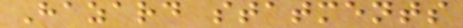Hazard statments
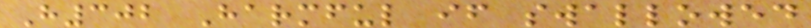H302 Harmful if swallowed
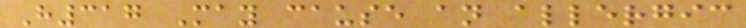H317 May cause an allergic
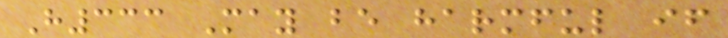H333 May be harmful if
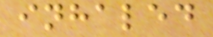inhaled
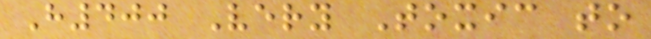H400 Very Toxic to
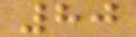80
